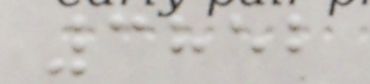3852
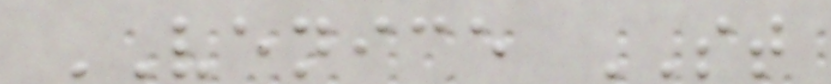VENICE ST
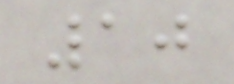10
